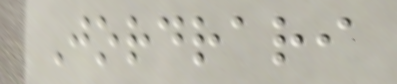Jordrari
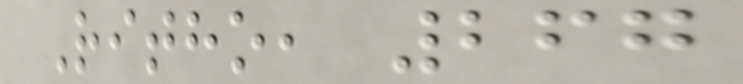Ritho, 267
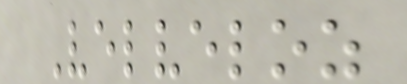Velveloz
